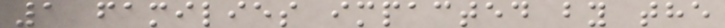1 families impacted by the
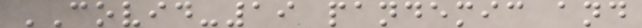COVID-19 pandemic and
